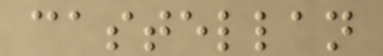castellan
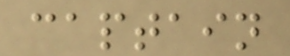captain
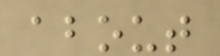about
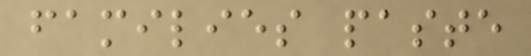families paste
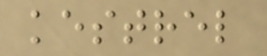kestrel
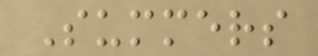Summers
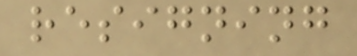resigning
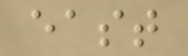east
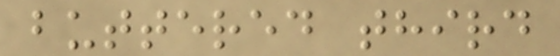buttered third
